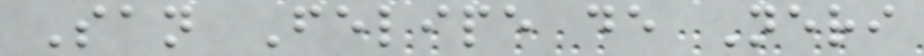San Felipe de Neri
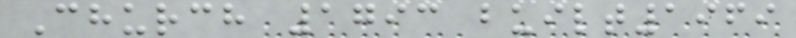Church 1793 built1969
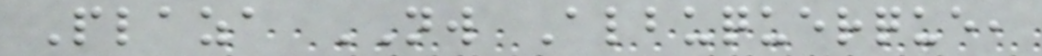Plaza NW Albuquerque,
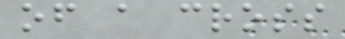of a cross
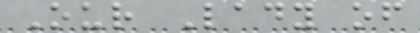Our Lady of
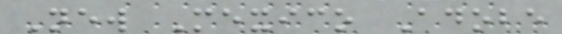New Mexico Adobe
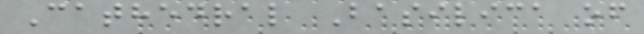Cathedral Basilica of
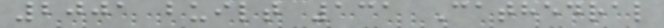2001 built 131 Cathedral
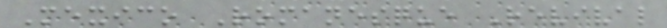Mexico Romanesque Revival
